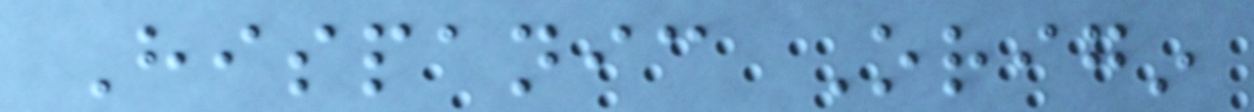Hispanic Origin
